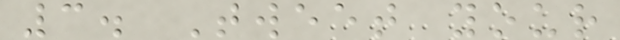3. Tweet your
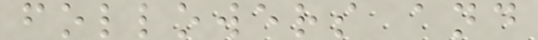followers and
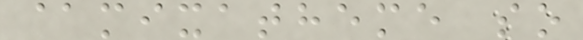@mixatheme so
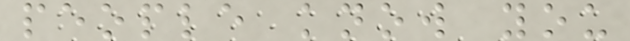people know you
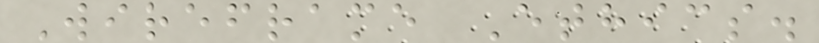Wireframe Ethics.
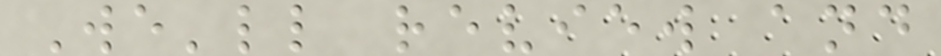We'll review and
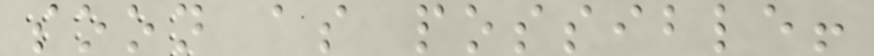soon as possible!
